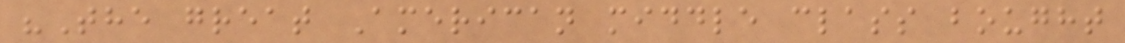"The great American middle class bought
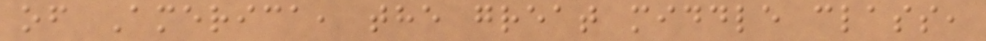of America, the great middle class,
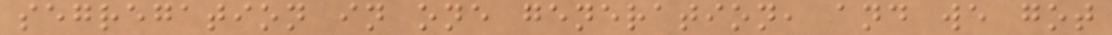segregation in one generation, and we got
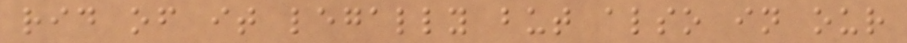rid of it legally but also in our
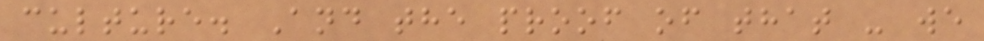culture. And the proof of that - we
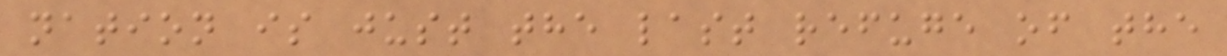nation is just the last refuge of the
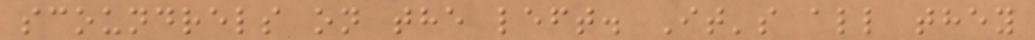scoundrels on the left. It's all they
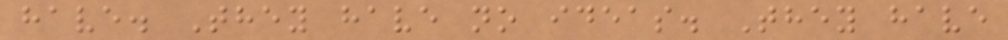have. They have no ideas. They have
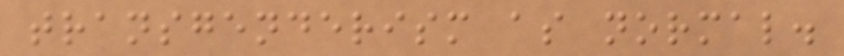transgenderism as normal.
